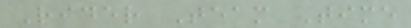Rider Team Time
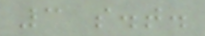3 s.t.
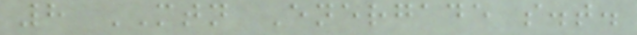8 MTN Energade s.t.
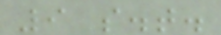9 s.t.
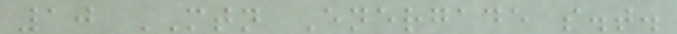10 MTN Energade s.t.
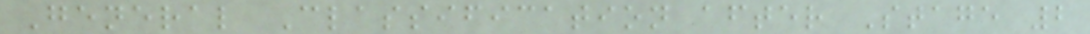General Classification after Stage 2
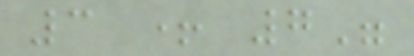3 + 7"
